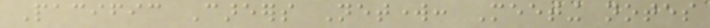Pacific Careers Network: Meeting notes
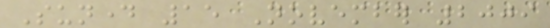Sunday 15 November 2009
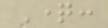Question:
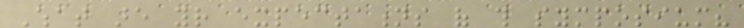What are your expectations of this symposium?
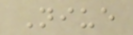Niue
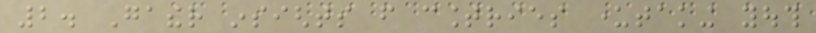2. Gather insights from countries undertaking youth
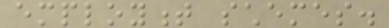employment schemes.
